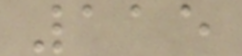115
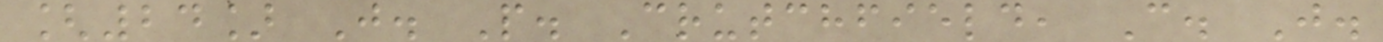[24] J. P. Crutchfield, C. J.
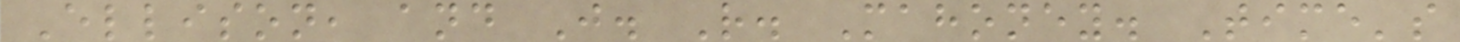Ellison, and J. R. Mahoney. Time's
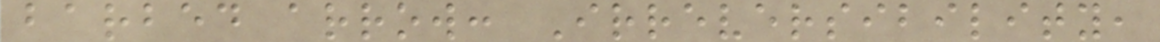barbed arrow: Irreversibility,
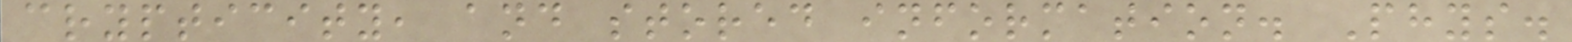crypticity, and stored information. Phys.
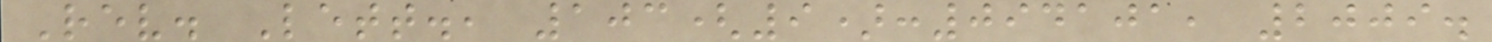Rev. Lett., 103(9):094101, 2009.
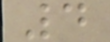4
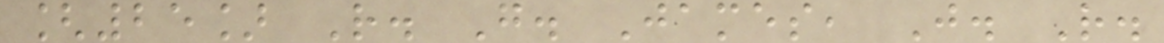[25] R. G. James, J. R.
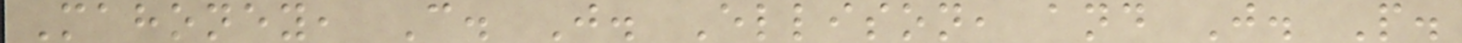Mahoney, C. J. Ellison, and J. P.
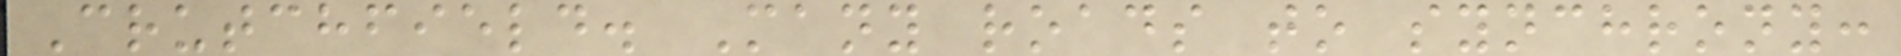Crutchfield. Many roads to synchrony:
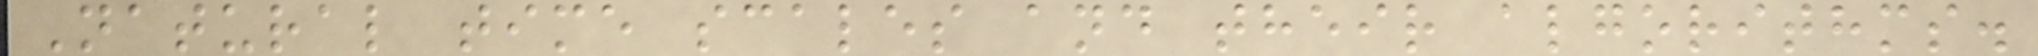Natural time scales and their algorithms.
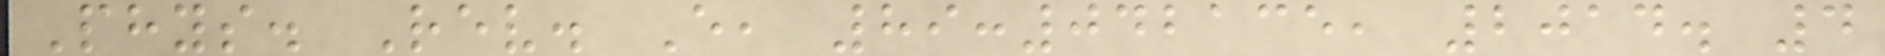Phys. Rev. E, 89:042135, 2014. 4
